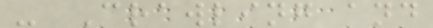- Crawling and
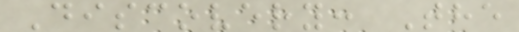Discovery: The
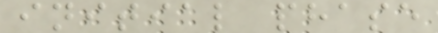initial phase
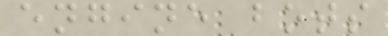engine bots
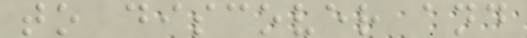to discover and
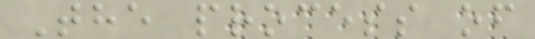The process of
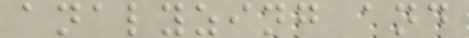analyzing and
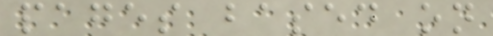pages based on
